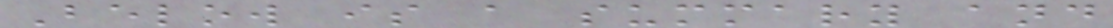Below is a summary and
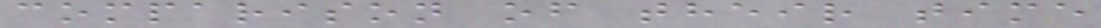comparison of their time
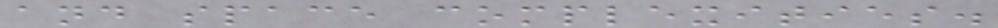and space complexities.
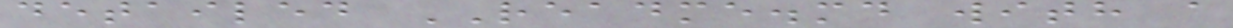detailed README.md with a
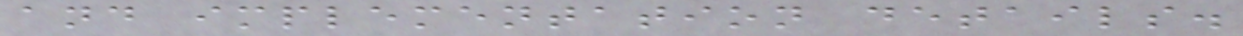and implementation details.
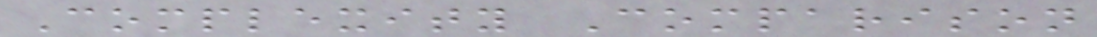Complexity Comparison
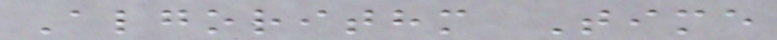Algorithm Time
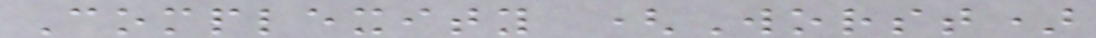Complexity (Worst)
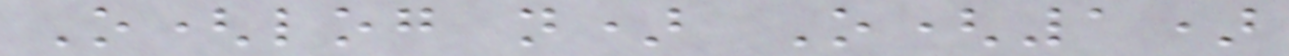O(log n) O(1)
